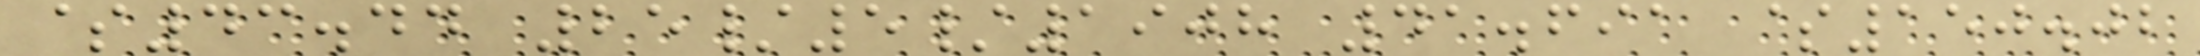$43.44 25/5/1908 41.691 $150.02
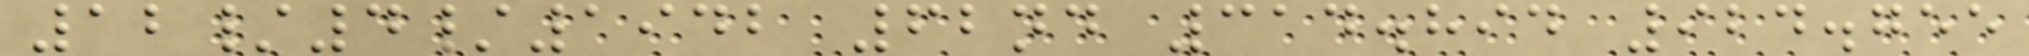12/4/1942 62nd 314.894 924.755
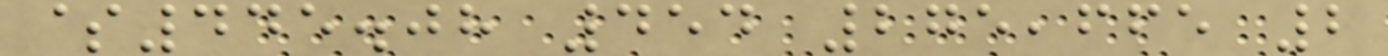$445.08 454 275,665 2
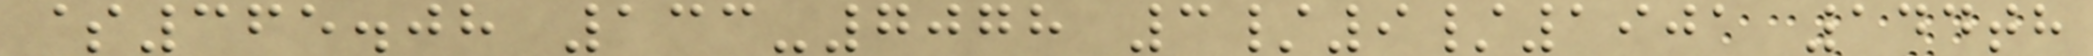$365.08 133-7078 3/9/1901 144th
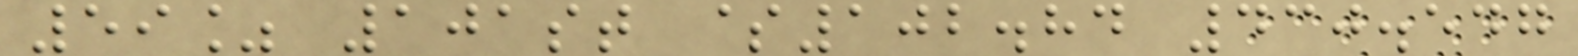59% 101st $102.84 430.547
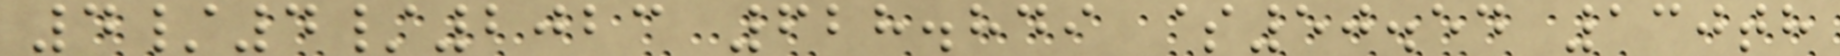4/4/2023 628.849 $50.54 130th
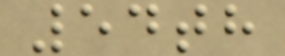54th
